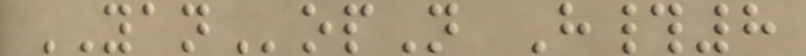YANopN H#8
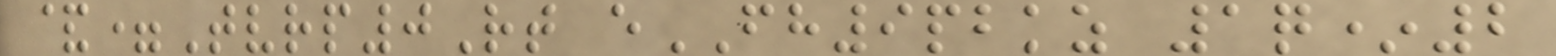&=Tvrp0Rt eFH9pbkz 1q*2
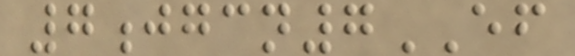7jgcn7EF
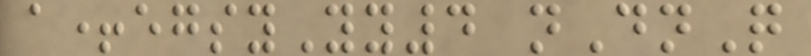a+egsyYy4 nDnQ
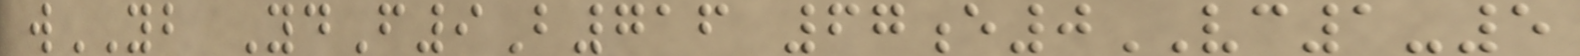wYB YdF9B716 67e0VC1-5
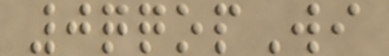0qqopWi
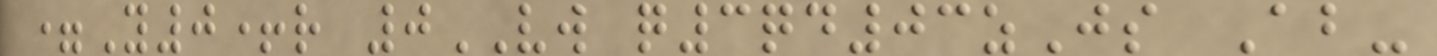=Y0+r 0VW q3qd03zJs Ab-
